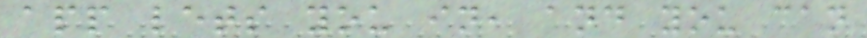app lets you in, and you can
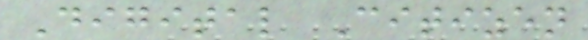Digital Citizen
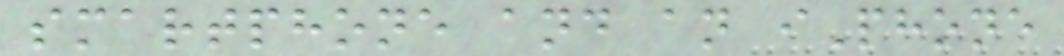smartphone and an iPhone
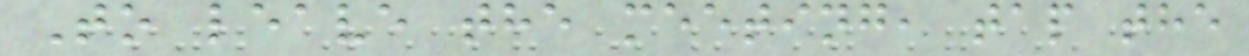To leave the meeting, tap the
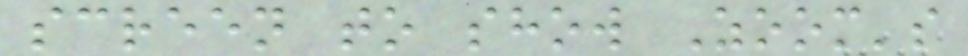screen to show Zoom's
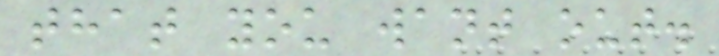that you want out.
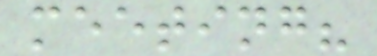meeting?
